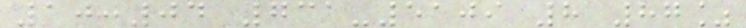10:04 731-5109 8 87%
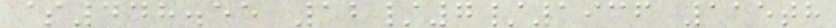$448.55 12/7/1936 115th
